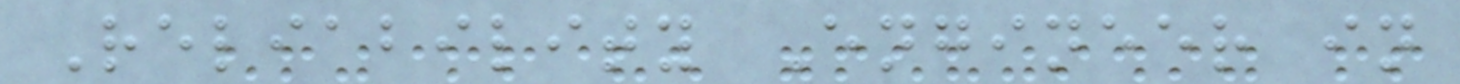Reliability Engineer in
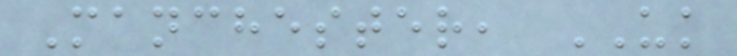Manchester, UK
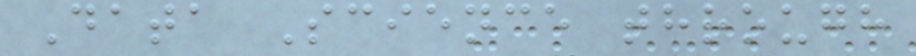Data Science through
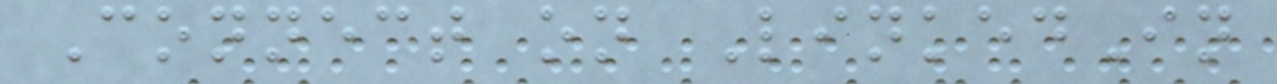Connect on LinkedIn
